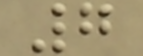7
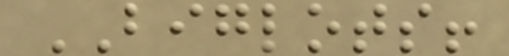BIGLOTS!
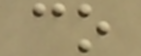co
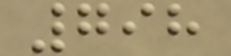798
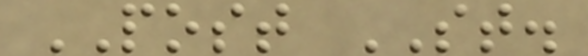POST ST.
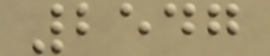2547
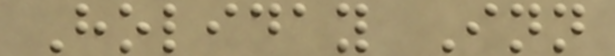Holiday Inn
